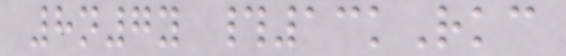8n7y #13kRkc
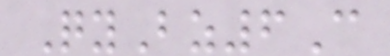QyBz6C
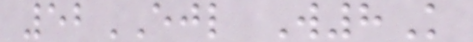52EJL W8K
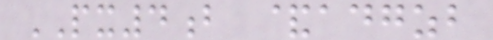PX4b &adgzb
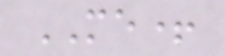ME+
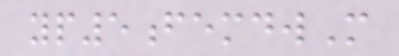yp5femdwM
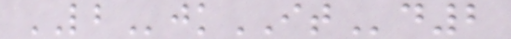LBjkITd2
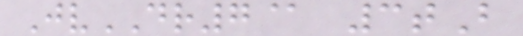JvDR7@ 3tB
